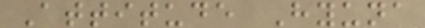Attitude Hyuna
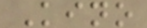Kino
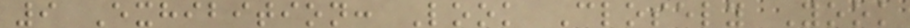9 Exhibition: Look Closely Yook
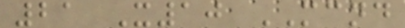21 X10 MCND
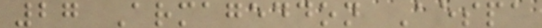27 Armageddon Aespa
